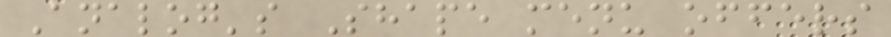Analog's Shape menu offers
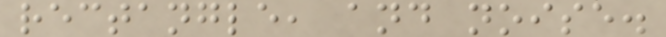rectangle, and noise.
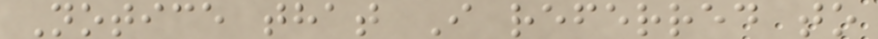Notice that I referred to
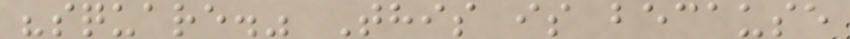"square." This is because
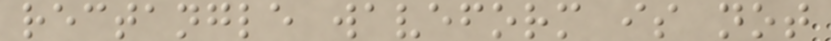rectangle waveform is not
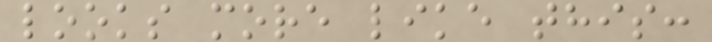looks more like this:
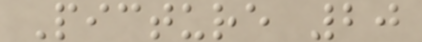Picture 20
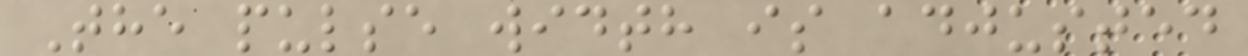The pulse width is adjusted
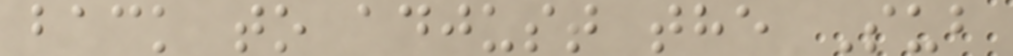back to adjust the Sub
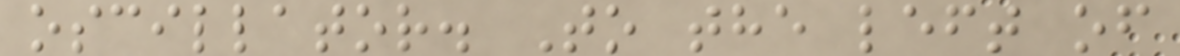oscillator. To the left of
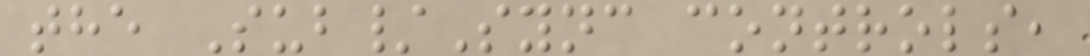the Sub/Sync controls,
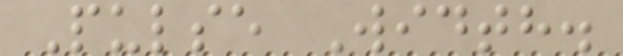Pulse Width.
